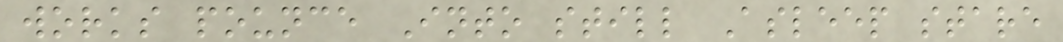works pounce Into still Asleep stare
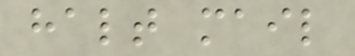halt mail
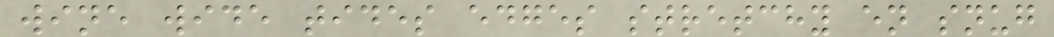wine wide tides edges stretchy en snug
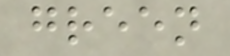green
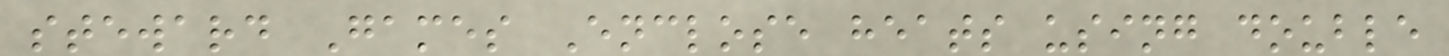steward Games Enclose heats using double
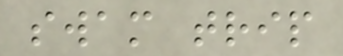swam trip
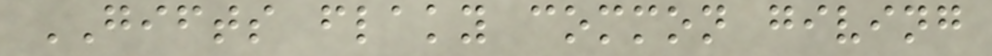GIFTS flaky common giving
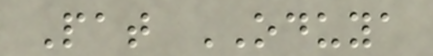Pat ODUYA
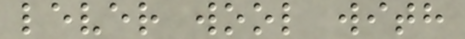lever wool with
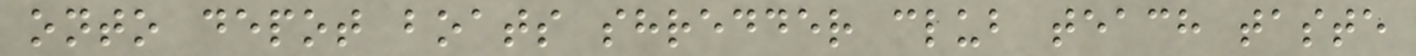onto depot boats shredder club teach taste
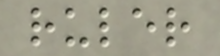ruler
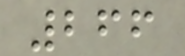266
